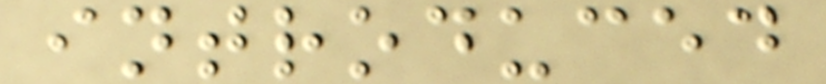introduced
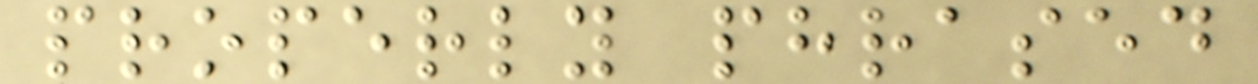properly phrased
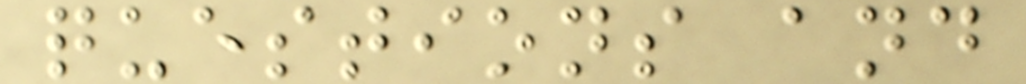questions and
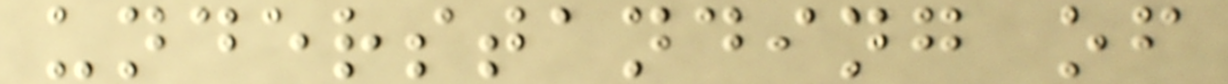understanding of
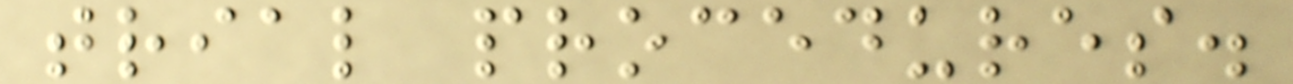trial procedures.
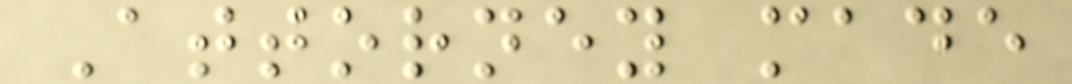Attorney made
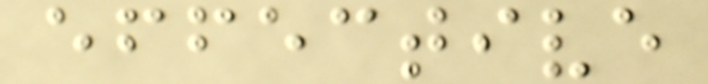effective
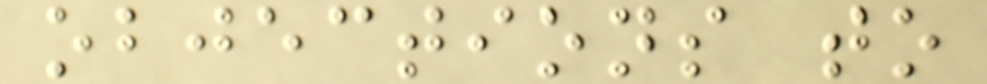objections to
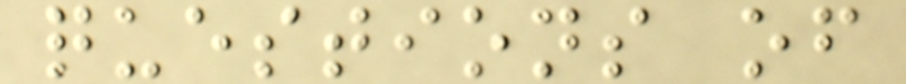questions of
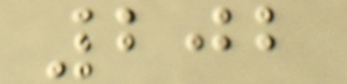202
